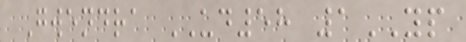Gwendra UD58 1YP
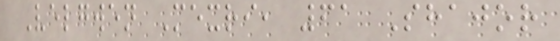Velgwen Mexri, 61 Shajor
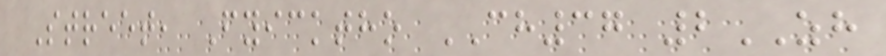Street, Fyicktho CH37 2ZH
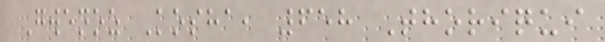Gwenoz Kosha, 658 Thoriqui
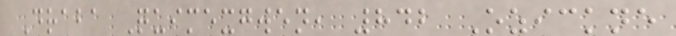Draba Quimexgwen, 842 Ozickne
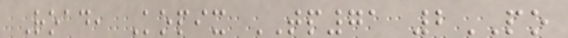Road, Kopix TP71 2PO
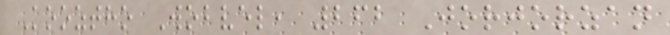Kooztho Wobvel, 262 Jorjorzan
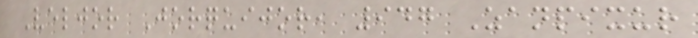Veljor Jorquijor, 947 Zanpixur
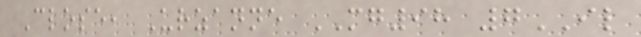Close, Urzanne MG98 7IL
